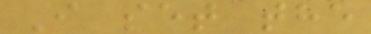I set the
